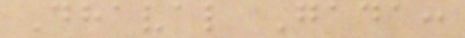Dhaval Gada:
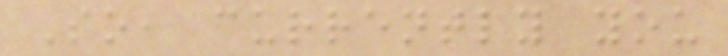So, currently you
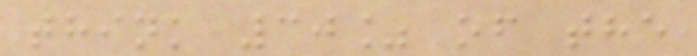think 30% of the
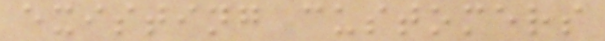existing customers
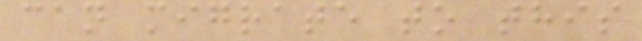can migrate to this
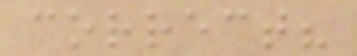correct?
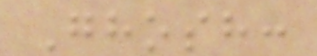Ghosh:
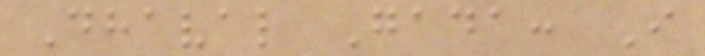Dhaval Gada: I
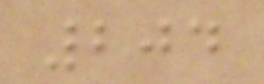204
